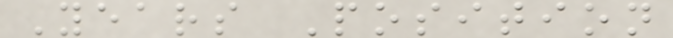Years Position
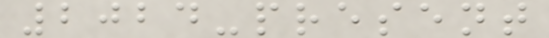2024-present
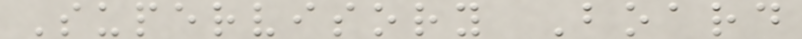Supervisory Board
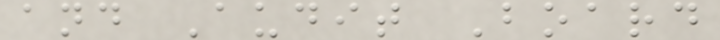and Audit Board
